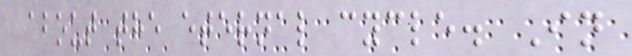about the eternal cycle. In
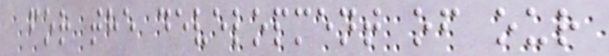for the development of our
